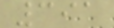391
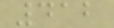412
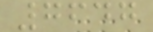7647
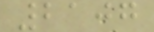2107
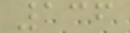136
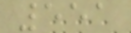551
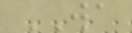WA
